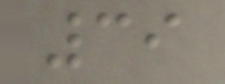39
